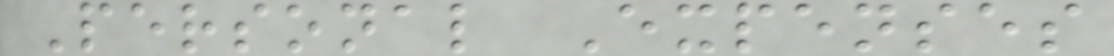Personal Expenses
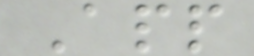App
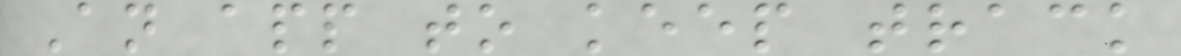An app to keep track
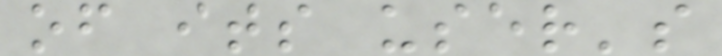of its user's
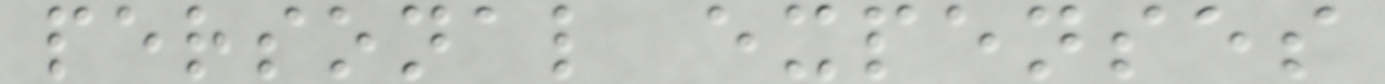personal expenses
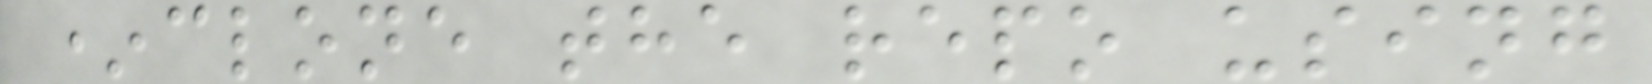*clone the repo using
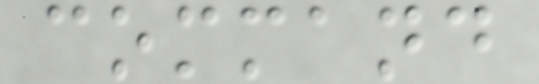command
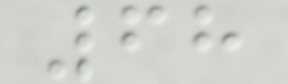68
